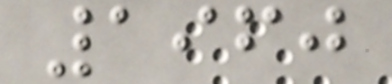1960
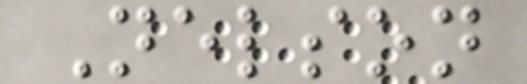Nelson
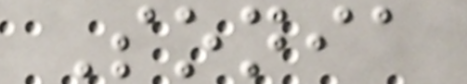Sonia
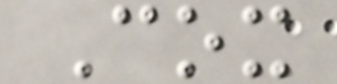Cox
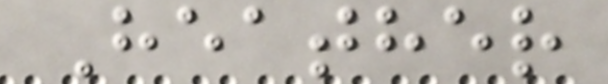Heather
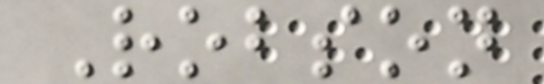Robson
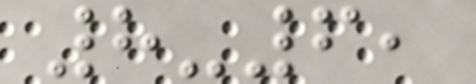8-6,
